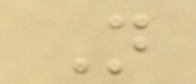N
